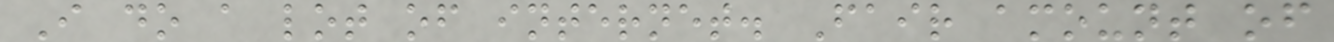I do a lot of internet. Fair amount of
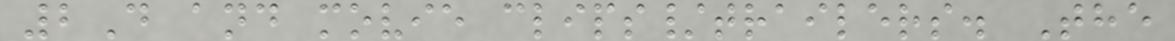2D and movie clips/trailers. The
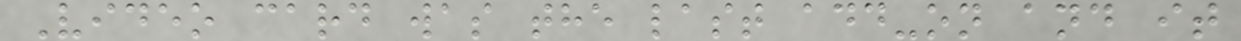Video card was the last add-on and it
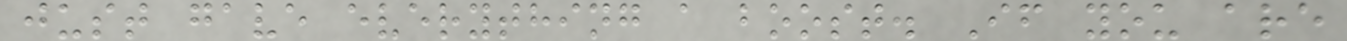just gave everything a boost. If you are
